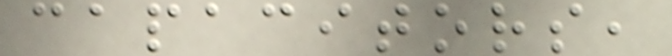capacitors,
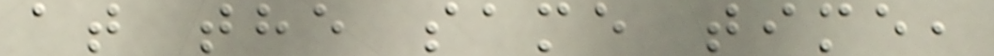at the same time,
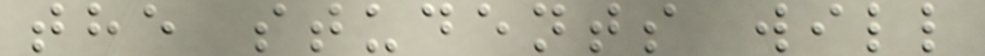the students will
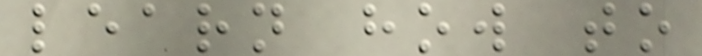learn how to
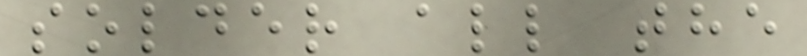solder all the
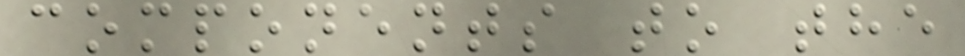components to the
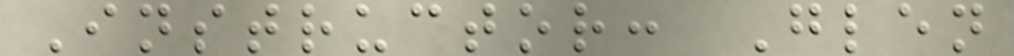Instructor: Glen
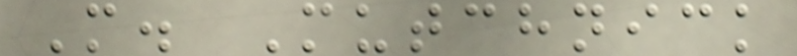M. Mutchnick
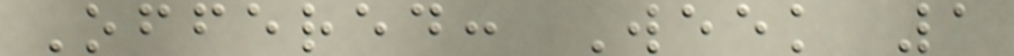Offered: Week 1
